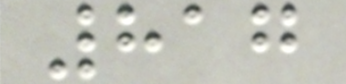817
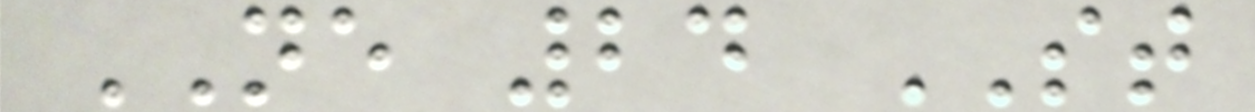NE 24 ST
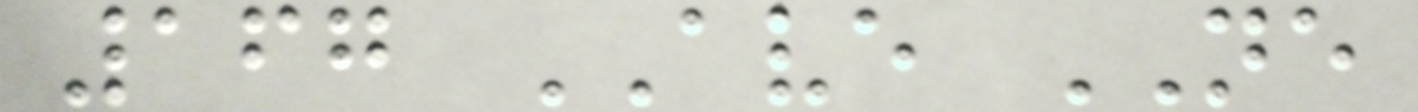167 AVE NE
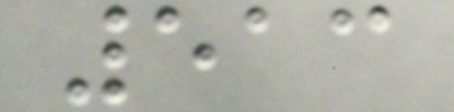513
